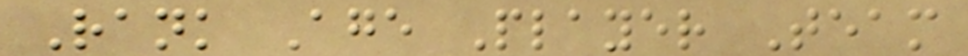Rank Age Player Team
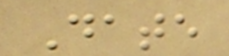Date
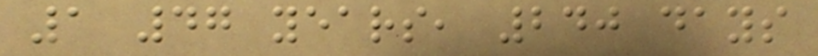1 47 years, 240 days
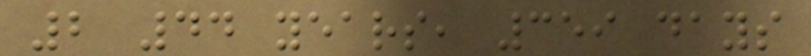2 44 years, 359 days
